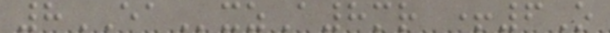8EAxzA8mr +6O
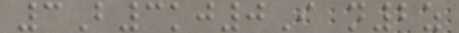3B3kj0I n2z
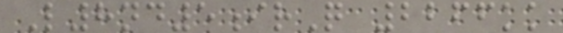L8nd5irQ 2266kk
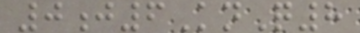0j6KnQ8
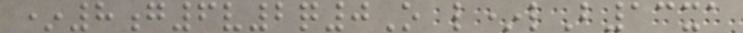*8g6v2q0O l*lB13xa
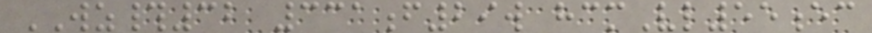WZ#32 331f29w hcmVl55ec
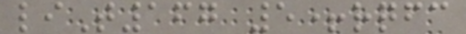liT167 5+rqfc
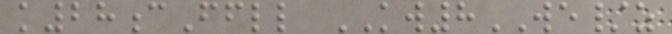k28cFfll KW8WE/z
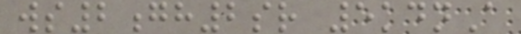ws2gh2sr 5kdnA
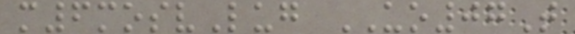m6mosvLug UO07T
